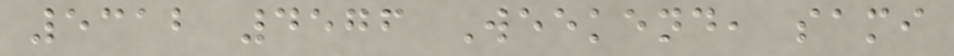5312 4576 Weekend, sami
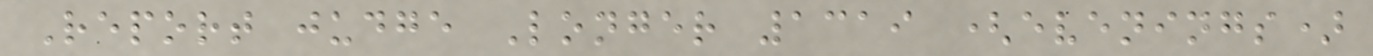Report judge Longer 1319 (evenings)
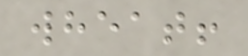wheat!
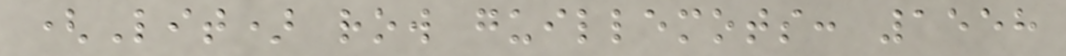(Lit) row guillemots: 1558
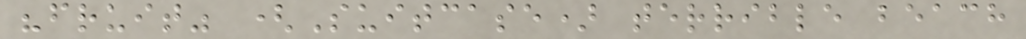"fruit" (Suitcase) terrible beach
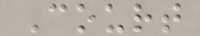Court
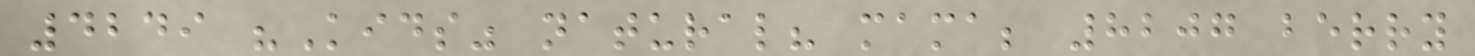4249 "Kids" natural? mama; 8207 berry
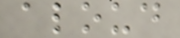aloud
